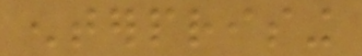enterprising
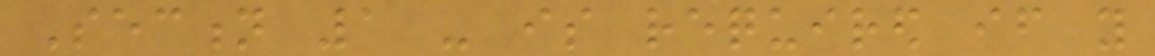Section 1 - is required if you
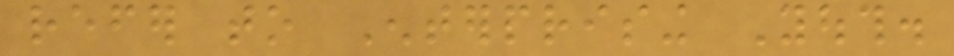refer to Enterprising Youth.
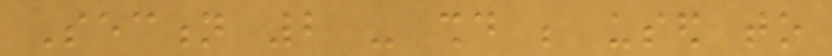Section 2 - should be used to
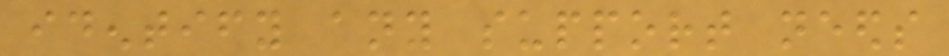identify any support needs
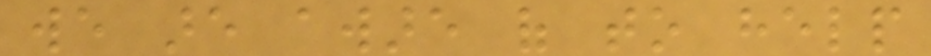we are aware of to help
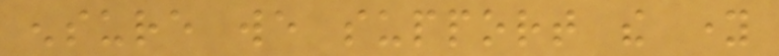ensure we support the young
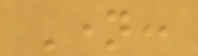Name:
